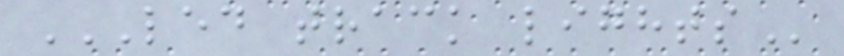LED TRACK LIGHTS
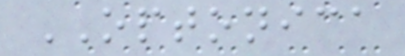OPTONICA
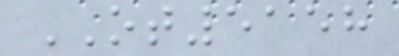OT5158
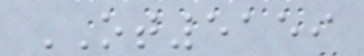OT5159
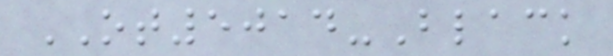OT5014-Black
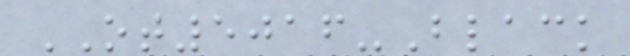OT5016-Black
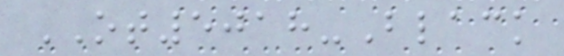OT5018-Black
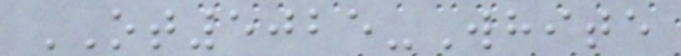OT5025-White
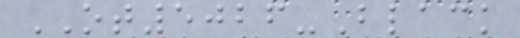OT5026-Black
